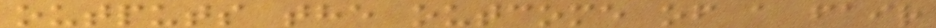outputs the outcome of a fair
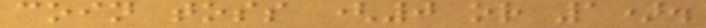coin toss (0 or 1).
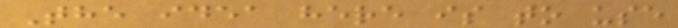The idea here is to use
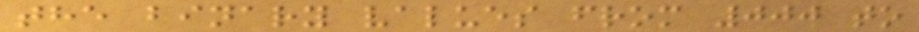the binary values from 000 to
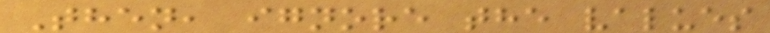Then, ignore the values
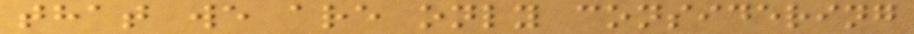that we are only considering
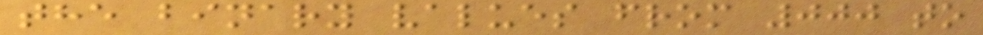the binary values from 000 to
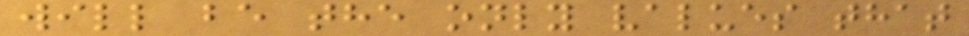will be the only values that
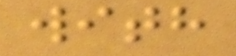with
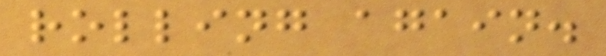rolling again.
